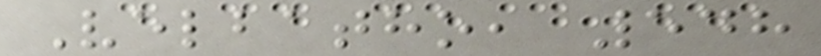Velbatho, 548
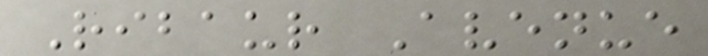Ribaur Avenue
